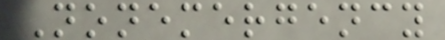Nonemergency
